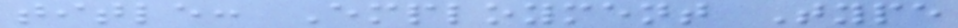title: Employment Type
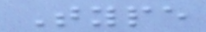Type
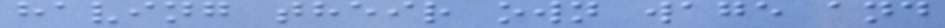having their own wage and
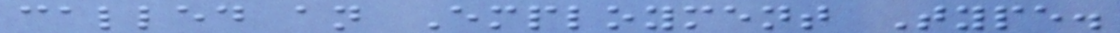called an Employment Type.
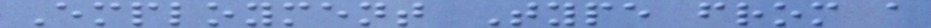Employment Type from a
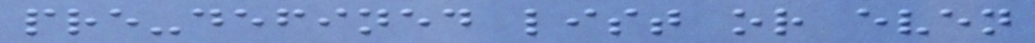pre-defined list or even
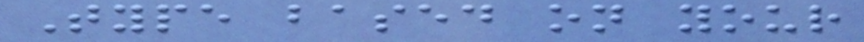Type based on your
